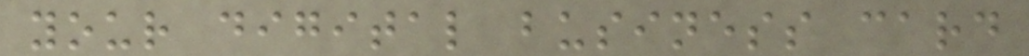your digital business card
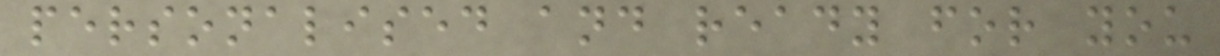personalised and ready for you
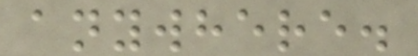anywhere.
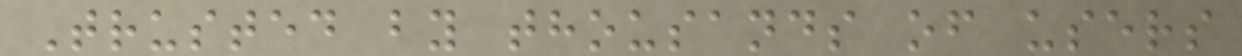Trusted by thousands of users
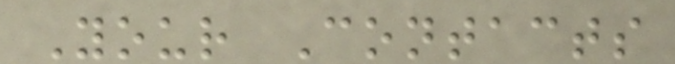Your Contacts
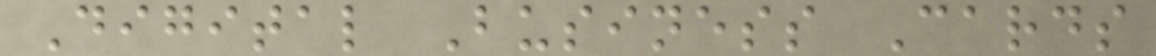Digital Business Cards
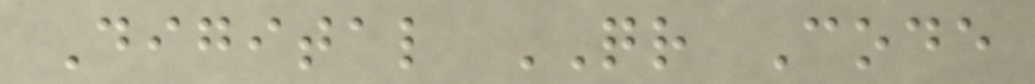Digital QR Code
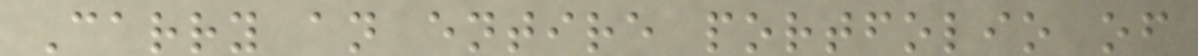Carry an entire portfolio of
